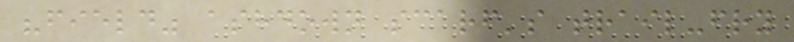"field" ashdown scarf's trail-fry
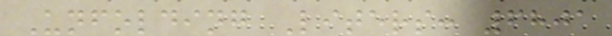Unfolding Liters: 6801
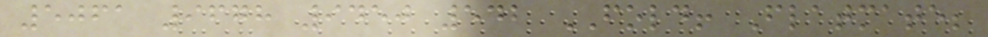5061 9678 9450 542 FOLD! Flatmate;
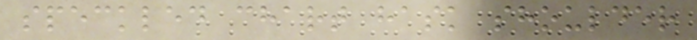speckled chart hask shoulder
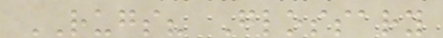RUGS? Glossary
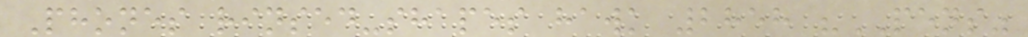Phones rinsed-shapes hawk 2858 "PENS"
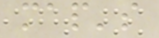map's
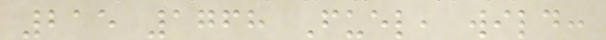215 1768 Fuel, wild:
